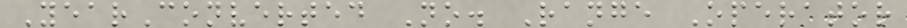YearConverted No. Range Operator
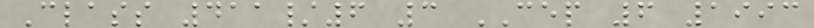Class 411/6 3 CEP 6 1993
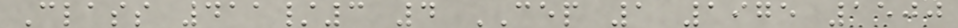Class 411/3 4 CEP 1 1975 1500
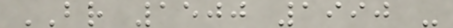BR 1500 1990 -
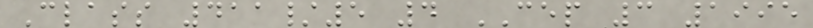Class 411/5 4 CEP 3 1995
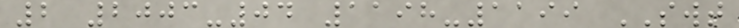2 2003-04 1198-1199 SWT
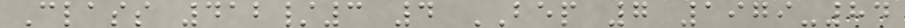Class 412/3 4 BEP 7 1979-84
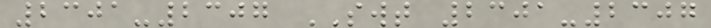2301-2307 SWT 2301-2307
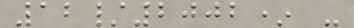12/2002* -
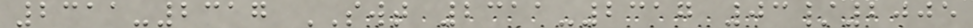2311-2317 SWT 2311-2317 03/2005
